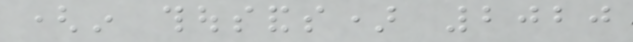(in thousands) 2020
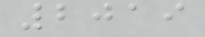2019
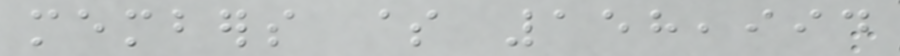members $ 158,994
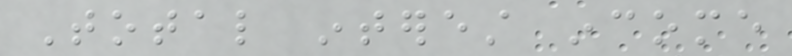Total interest income
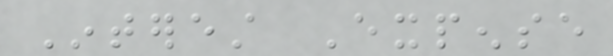Interest Expense
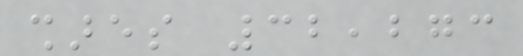shares 32,273
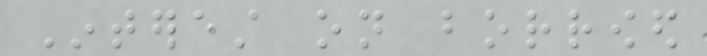Interest on borrowed
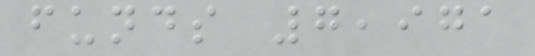funds 7,971
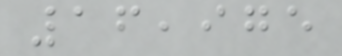16,975
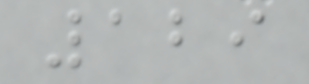129
